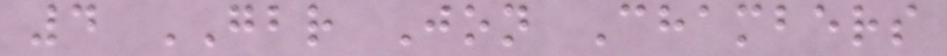4 GBR Jon Chambers
